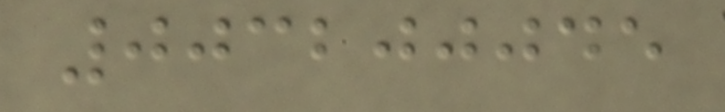003200045
